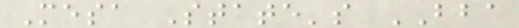Mesa State's BBA
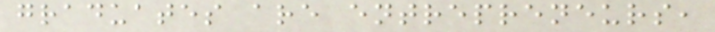graduates are entrepreneurs,
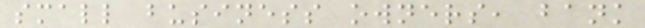small business owners, bank
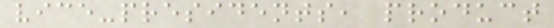vice-presidents, product
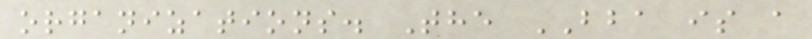organizations. The BBA is a
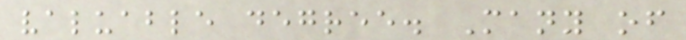valuable degree. Many of
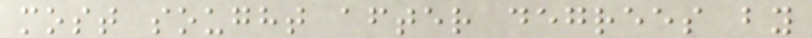most sought after degrees by
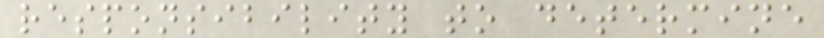responsibility to determine
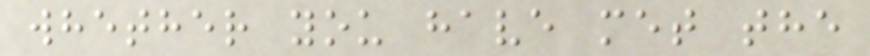whether you have met the
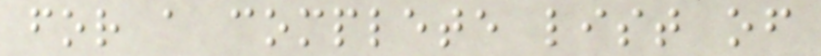for a complete list of
